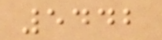5442
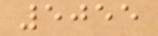5055
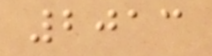2013
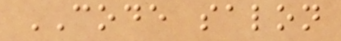CODE salon
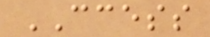CCESS
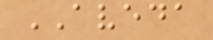AVEDA
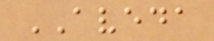AVEDA
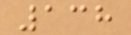138
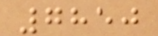7850
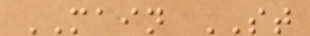MAIN ST
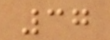37
